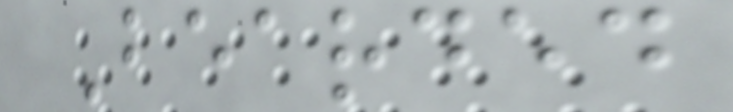Bearded
